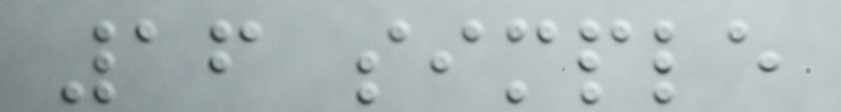16 simple
